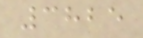3825
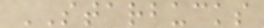STARBUCKS
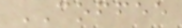COFFEE
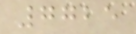7725
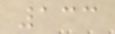133
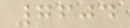7604
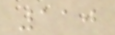110
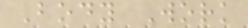Body Work
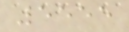5555
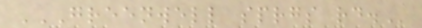GREENWELL SPRGS RD.
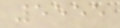5555
